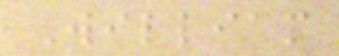William
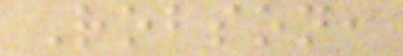Robson,
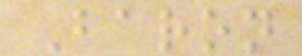Baron
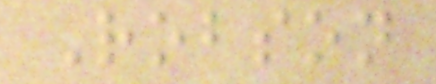Robson
